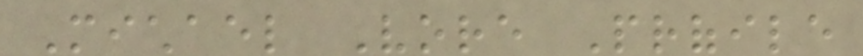Michael Vore Profile
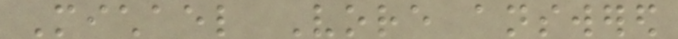Michael Vore answered
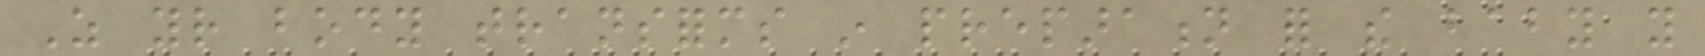As your body transforms in preparation for the baby you
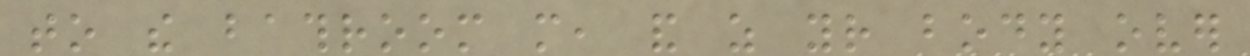to the bathroom more, and as your body over
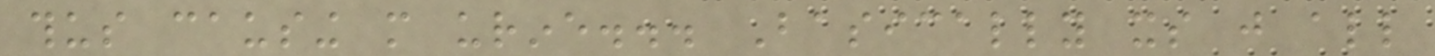thus causing more urine... Basically its just all
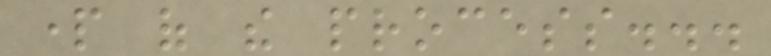part of the process...
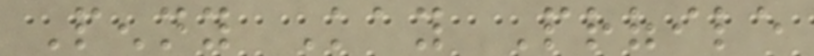Penny Kay Profile
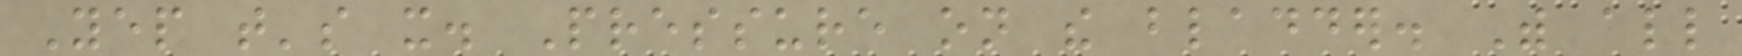Yep that's it. Pressure on the bladder. With all
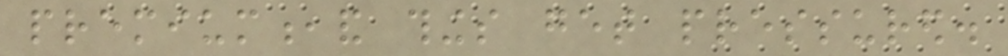premium,and things get pressured.
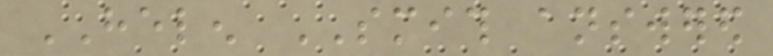HELEN SMITH answered
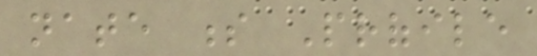nate s Profile
